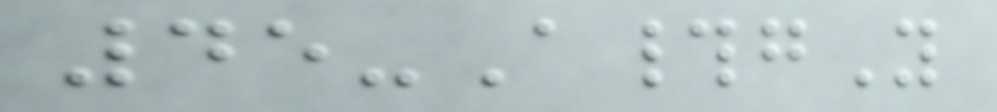45-A#gY
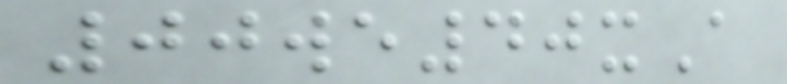00we40xA
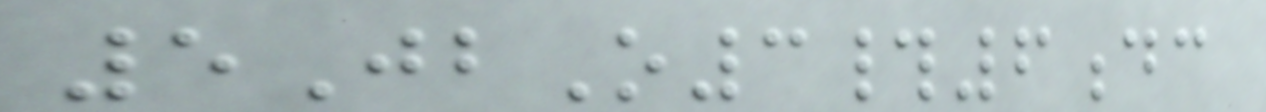5JbO3#6dc
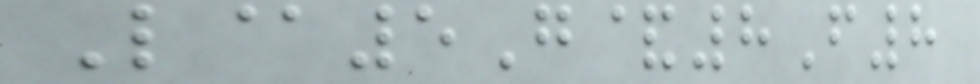L@5G&8F8
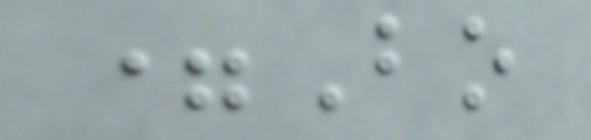=Bo
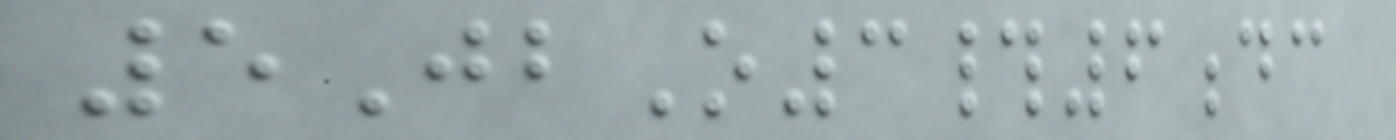5JbO3#6dc
